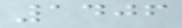1406
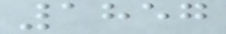1857
